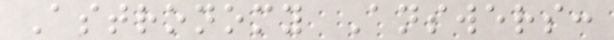Astronomy Answers:
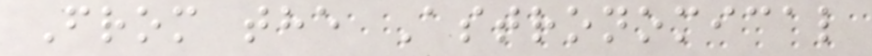From the Astronomical
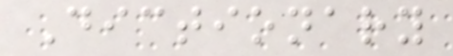Dictionary
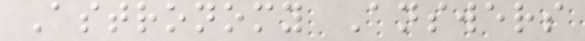Astronomy Answers
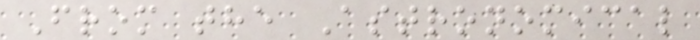From the Astronomical
